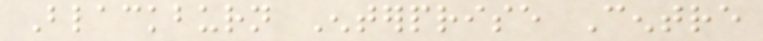Blackburn Enterprise Centre
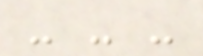- - -
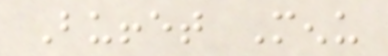Buffet Menu
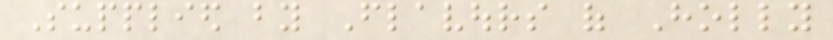Supplied by Flavours of Holly
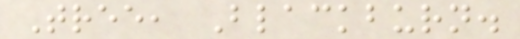Tree, Blackburn.
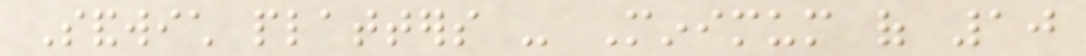Sandwich platters - Minimum of 10
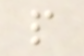people
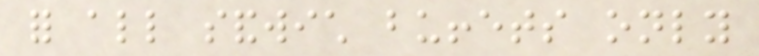for all sandwich buffets only
